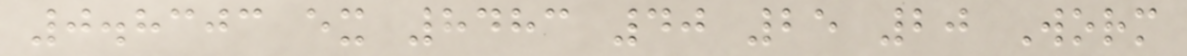0.8303 ex 8483 40 25 20 Worm
